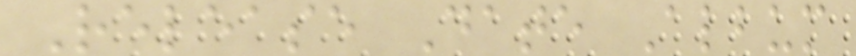Release Date Album
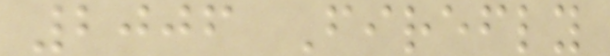2006 Firefly
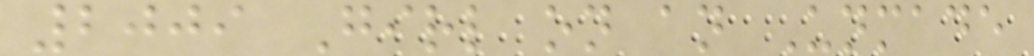2009 Girl on an Unmade
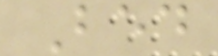Bed
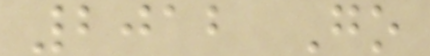2012 Go
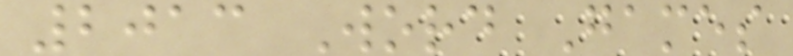2013 Word Games
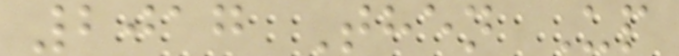2017 Then Up
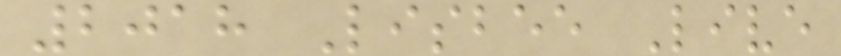2018 Lisbee Live
